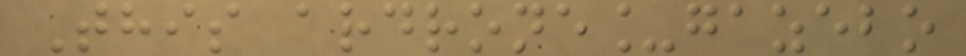This ardrone_gazebo
